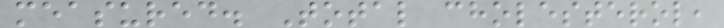measured. Total cholesterol,
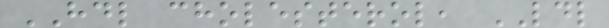HDL cholesterol, LDL
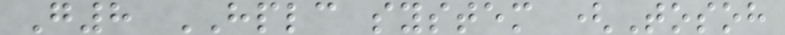G8 HPLC system (Tosoh
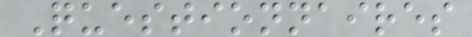Questionnaires
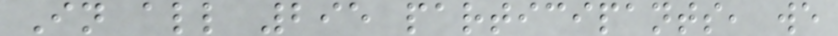In all 295 participants, we
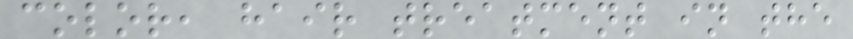color, hair treatment in the
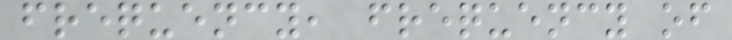frequency, frequency of
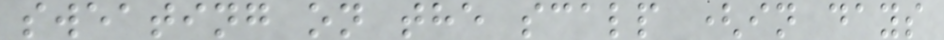sweating on the scalp (in days
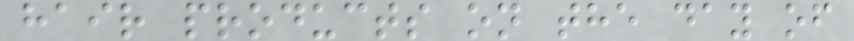hair products on the day of
